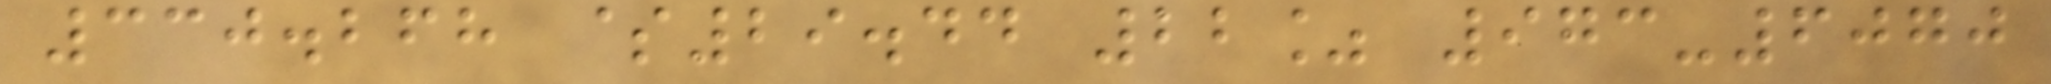330.268 $29.44 22% 973-6070
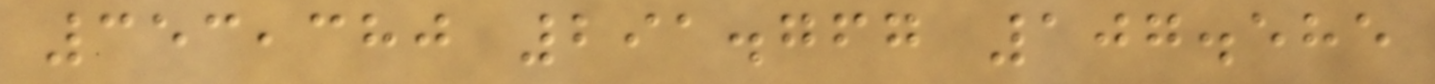353,380 291.767 107.585
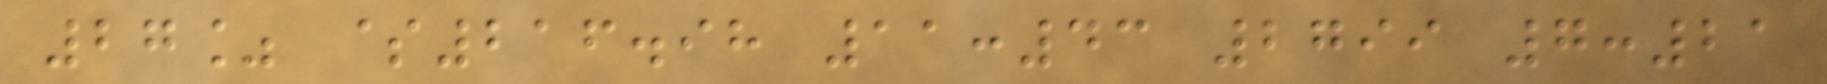27% $216.98 11:43 2799 7:21
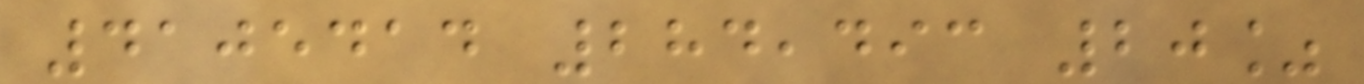4105414 284,493 20%
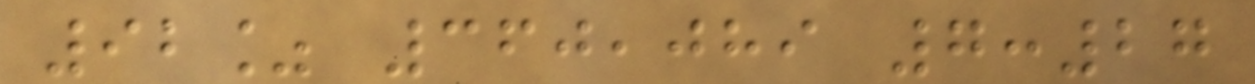92% 360,089 7:27
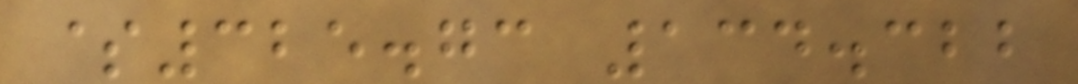$325.73 134.322
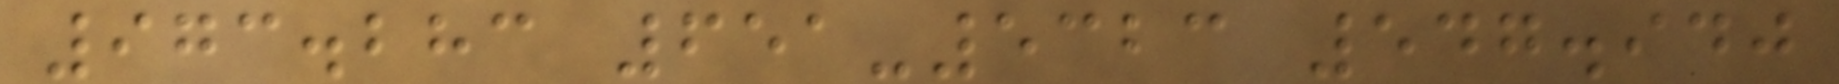973.283 651-5323 547.940
